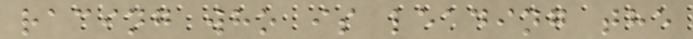racing who is leading the
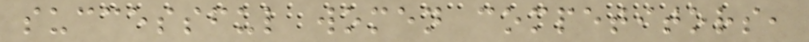successful women competitors,
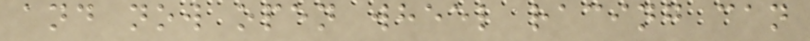and now open wheel racing can
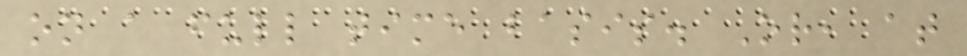on a full time basis. Or, at
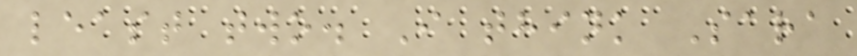least two. I think Sara
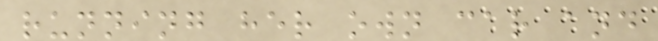running her own car and
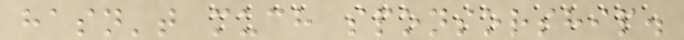hasn't much sponsorship.
